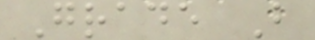Grade B
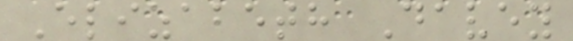Elizabeth Davey
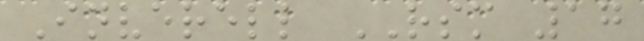Inverell RSM 17
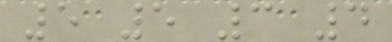5 5 3 4
